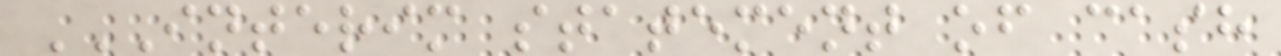INTERIM STATEMENT OF CASH
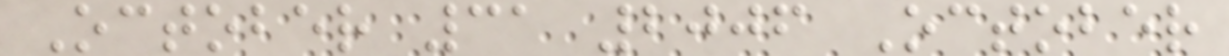October 31 2006 October
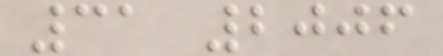31 2006
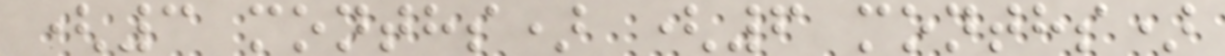(3 months) (6 months)
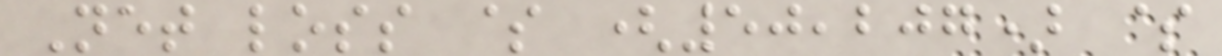Net loss $ (50,207) $
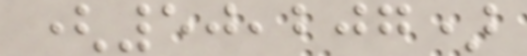(50,207)
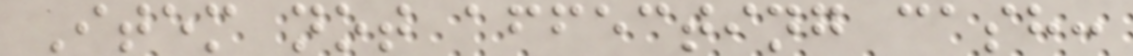Item not affecting cash:
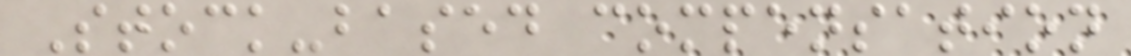Stock-based compensation
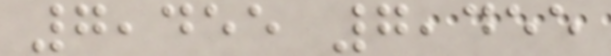7,455 7,455
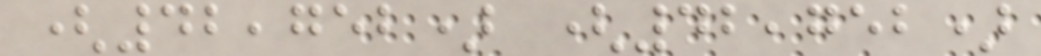(42,752) (42,752)
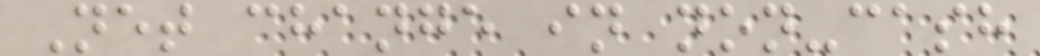Net change in non-cash
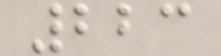223
